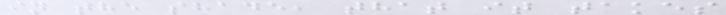in the shade, that it takes
